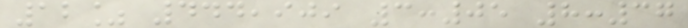12% 444,909 3:05 8:37
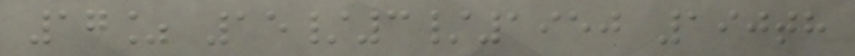17% 15/3/1950 190th
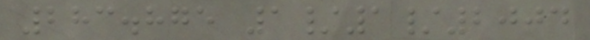283.875 1/1/2004
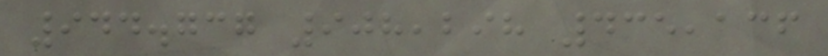944.737 908,298 435,136
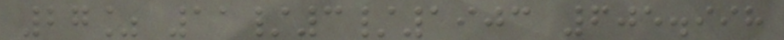27% 11/3/1903 605.998
